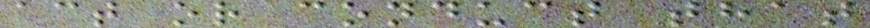act or conduct that
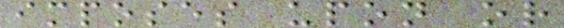imposes upon or
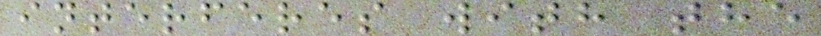interferes with the
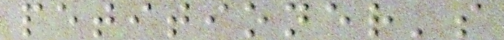petitioner's
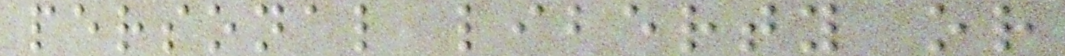personal liberty or
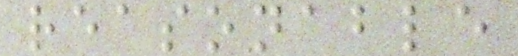reasonable
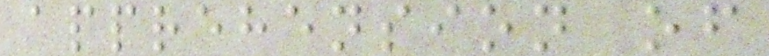apprehension of
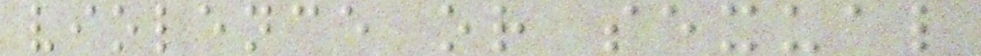violence or sexual
